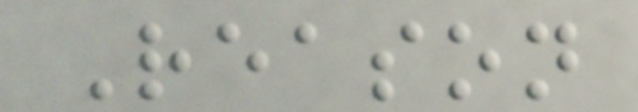Reason
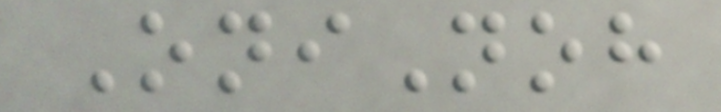OniNoh
